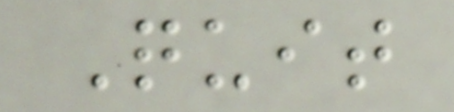Quit
